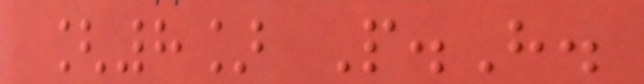[8] P.H.
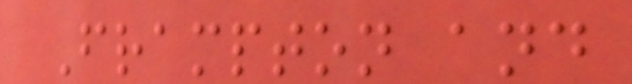Frampton and
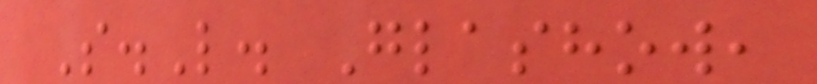S.L. Glashow,
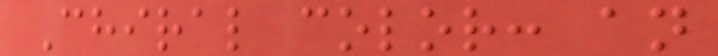Chiral color: an
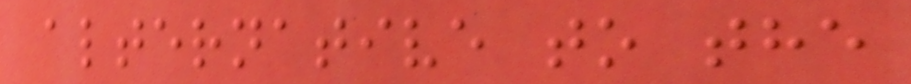alternative to the
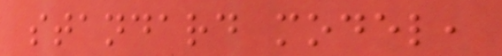standard model,
